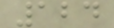124
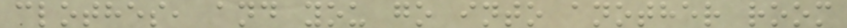clothes, and you go into another room
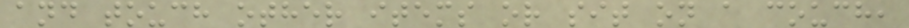and touch other items or sit on a couch,
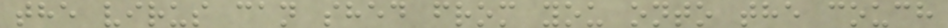the virus can shed from you onto the couch
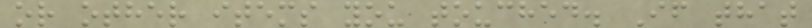or other items you touched. If that
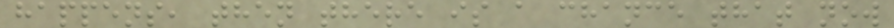happens, then there is a chance that now
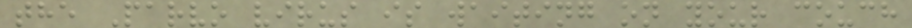the Parvo virus is waiting on your couch
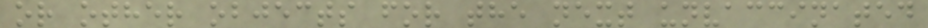or other objects for the next unvaccinated
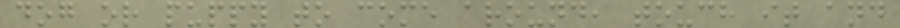dog or puppy to come around, touch it and
